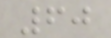60
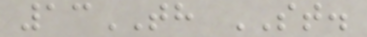13TH ST.
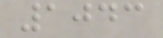1043
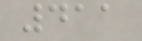411
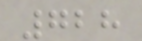728
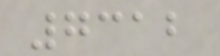7312
